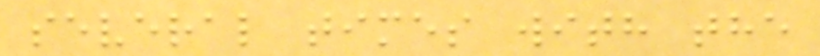several times with the
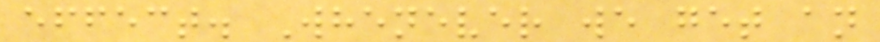effect. Whenever we get an
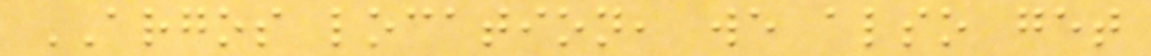ARGOS location, we also get
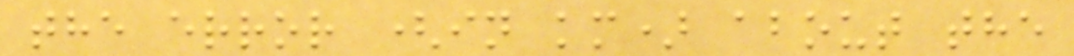the error (in km) about the
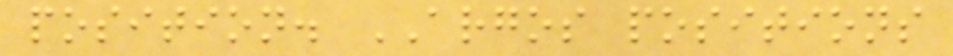position. ARGOS positions
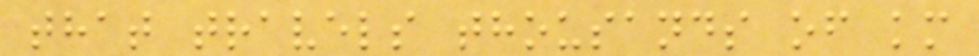that travels thousands of km
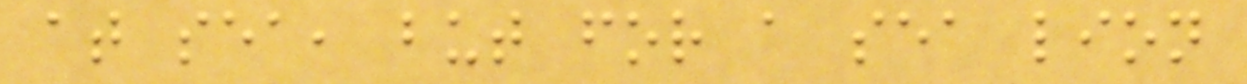at sea, but for a sea lion
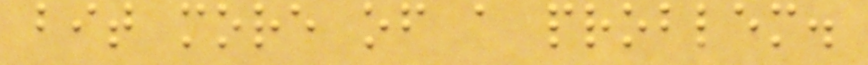bit more of a problem.
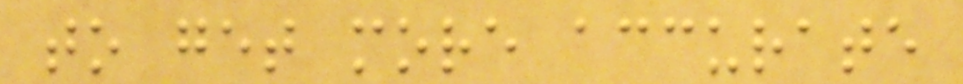to get more accurate
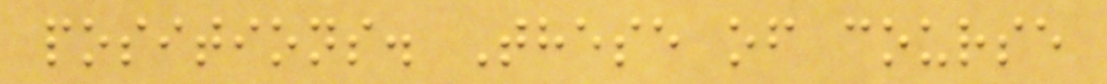positions. These of course
